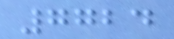7724
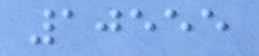10555
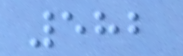582
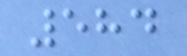584
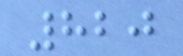820
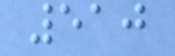510
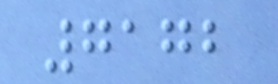7172
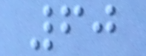60
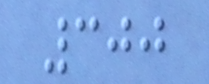300
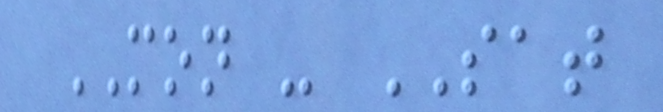MON - SAT
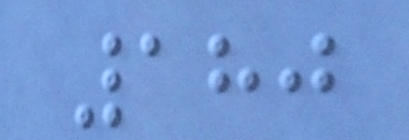180
